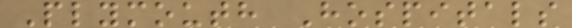Plymouth Hospitals
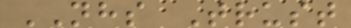NHS Trust
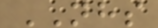NHS
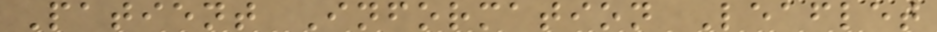Patient Information Leaflet
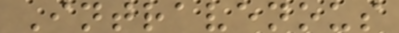Intravenous
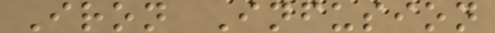Iron Infusion
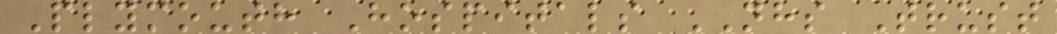Plymouth Hospitals NHS Trust
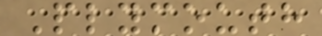Plymouth
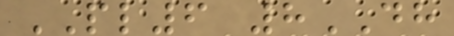PL6 8DH
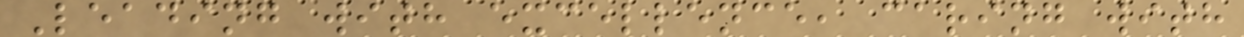Leading with excellence, caring with
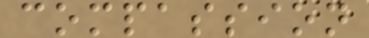compassion
